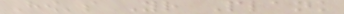How's Your Plank
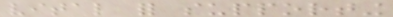vital for supporting
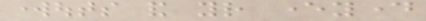workouts and your everyday
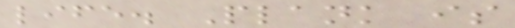life. Plank is
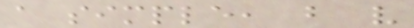a simple, but very
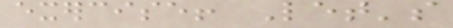exercise! Let's
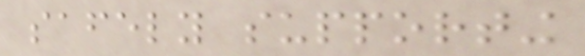safely supporting
